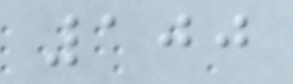100
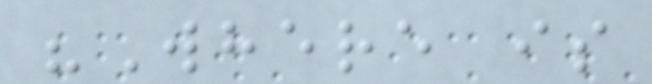"Where is
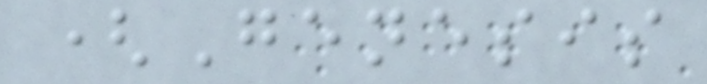(Genesis
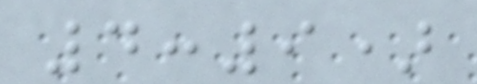4:9)
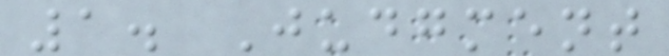1. Judgment
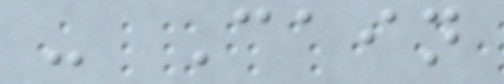- Cain
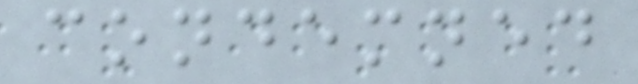condemned
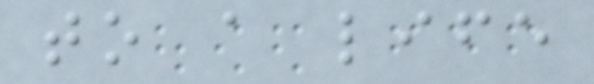to a life
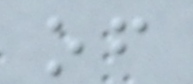of
